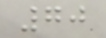70
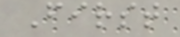First
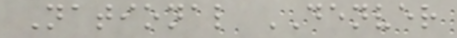National DENVER
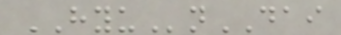HYUnDAI
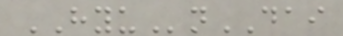HYUnDAI
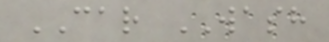CAR WASH
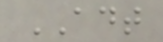ADT
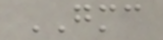GMC
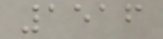1516
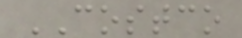COSTCO
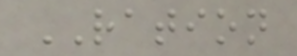RATION
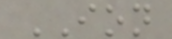ION
